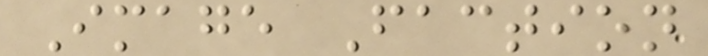Image Faction
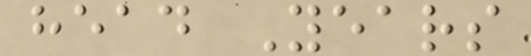head Years
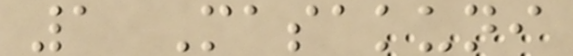1 Masakuni
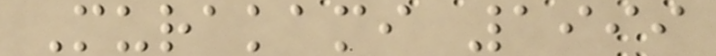Murakami 1999
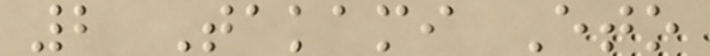2 Takami Eto
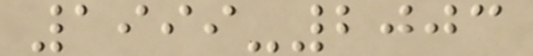1999-2003
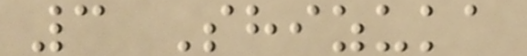3 Shizuka
